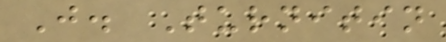J. Turnitin
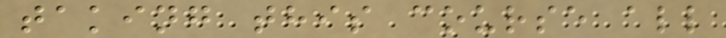taking this course all
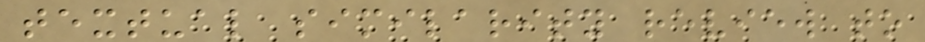textual similarity review to
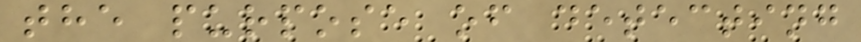the purpose of detecting
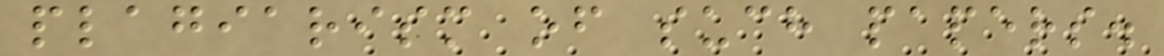plagiarism of such papers.
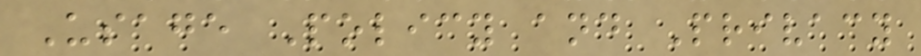Usage Policy and Privacy
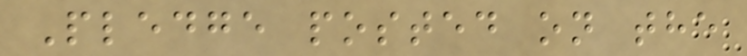Pledge posted on the
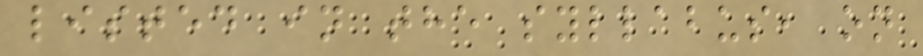listed in the syllabus, on
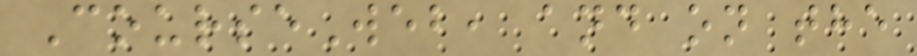CourseWeb, and on the
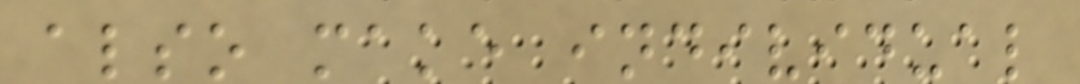also make individual
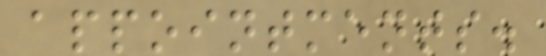appointments.
